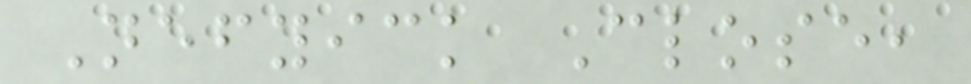Nefyick Close,
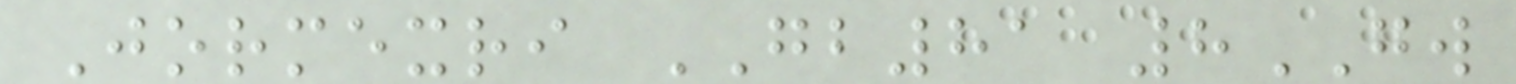Jormexri GB81 8GW
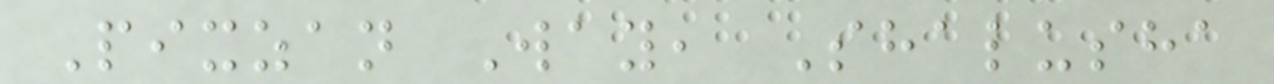Pixzan Way, Shalusha
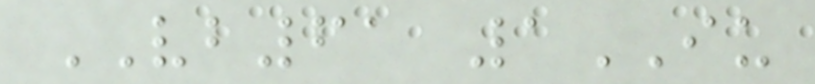VB61 1IU
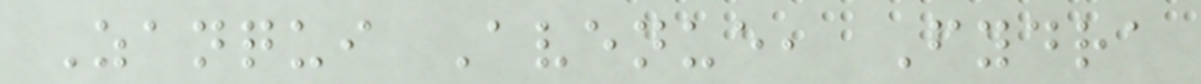Zanqui Avenue, Fydra
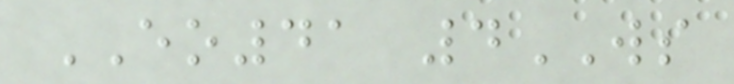EO41 4WS
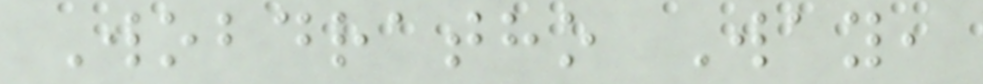Wobdratho Way,
